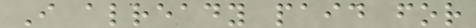I already paid for
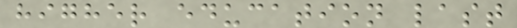higher education last
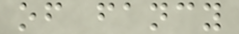of fancy
